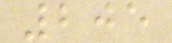205
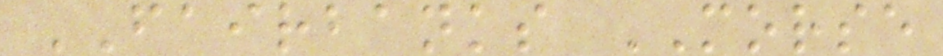FAIRBANKS MORSE
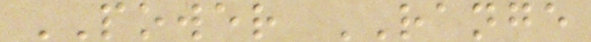POWER RANGE
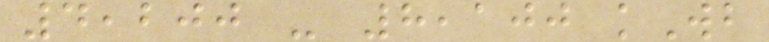4,200 - 8,100 kWb
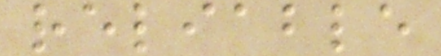reliable
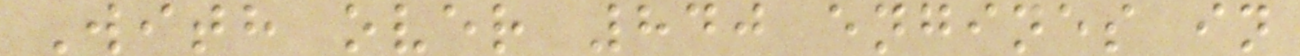With over 840 engines in
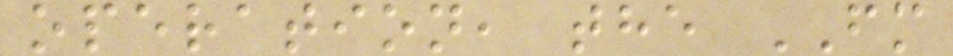operation, the FM
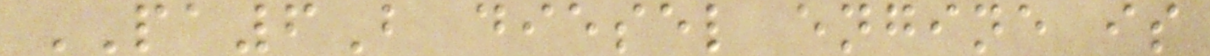PA6B diesel engine is
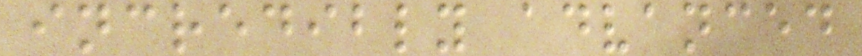incredibly advanced
